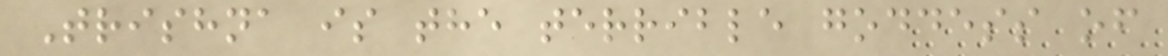Trishna is the terrible goddess of
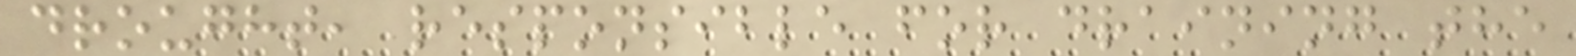drought, responsible for draining the
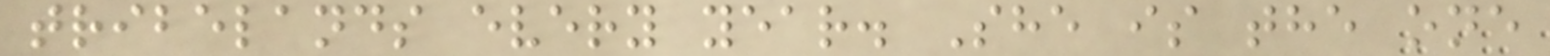tribelands every year. She is the one
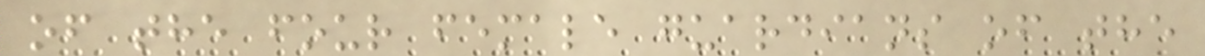of the four female guardians of the
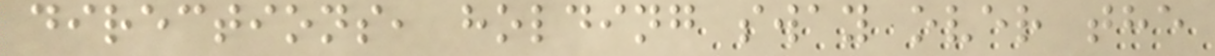directions, holding sway over the
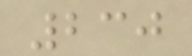230
